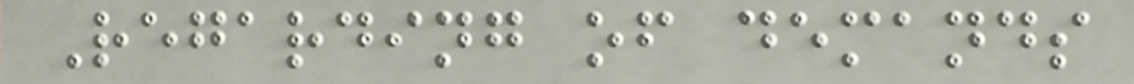Regarding of demands
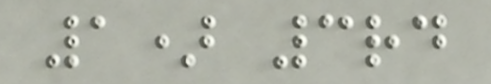1) 3rd
